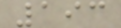193
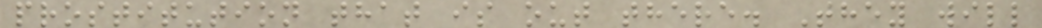prostitution that is out there. They will
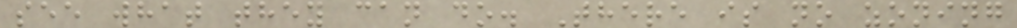see what they can do. There is no zoning
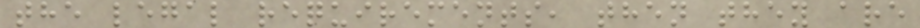the legal requirements, then they are
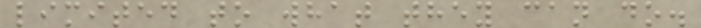limited to what they can do.
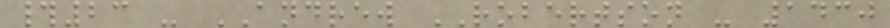#23 - ANDREW ROBERTSON - 1430
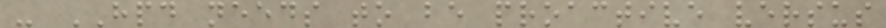- HPD needs to be proactive versus
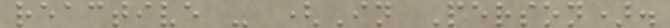reactive - (In Person).
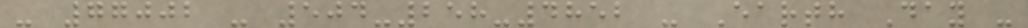- 77002 - 504-258-4852 - Earth Day -
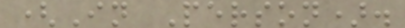(In Person).
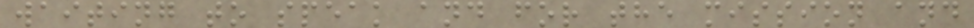waiting to speak and for the mission and
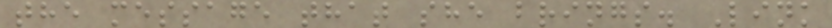the message that she brings. Link
